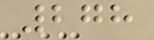278
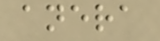anera
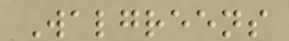Walgreens
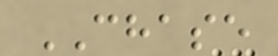CHASE
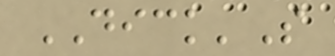DICK'S
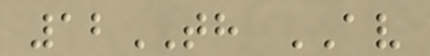12TH AV
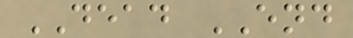DEAD END
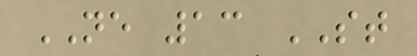NE 13 ST
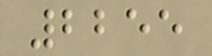2255
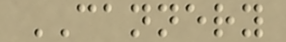CANNERY
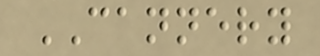CANNERY
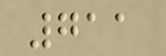711
